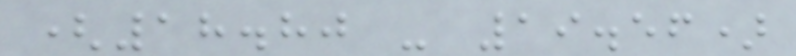(18.80 - 19.56)
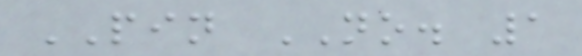PIN NO. 1
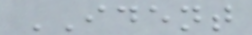IDENT
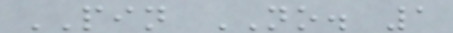PIN NO. 1
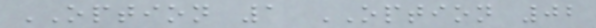OPTION 1 OPTION 02
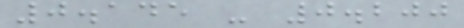0.145 - 0.200
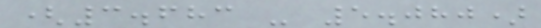(3.683 - 5.080)
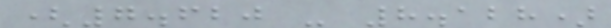(7.620 - 8.128)
